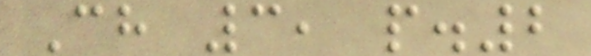Ch 3, p.2
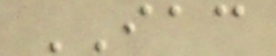IAC
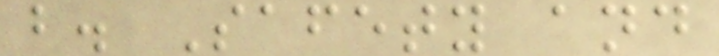b. Safety and
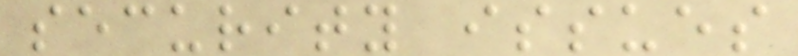security issues
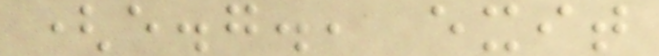(e.g., exit
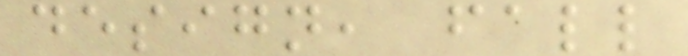design, fall
